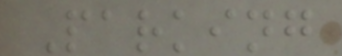Parking
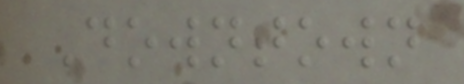Downtown
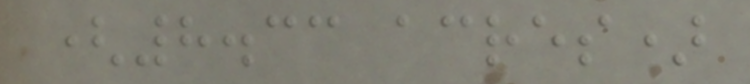(8.33 acres)
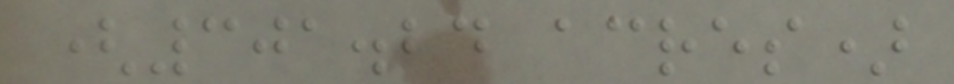(301.24 acres)
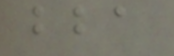bba
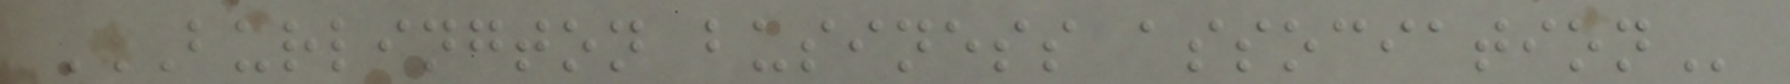BURLINGTON BUSINESS ASSOCIATION
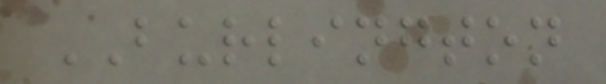BURLINGTON
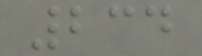234
